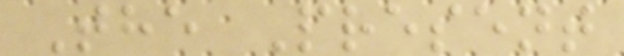The Present
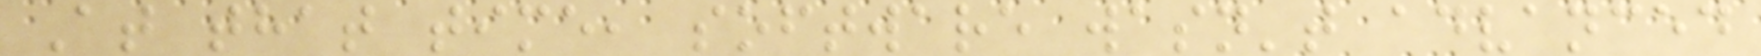At that time, software wasn't advanced
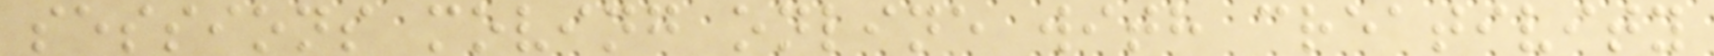sessions moving online with creativity
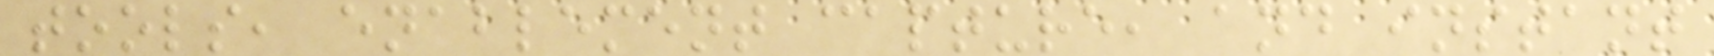tools, enablement capture, and instant
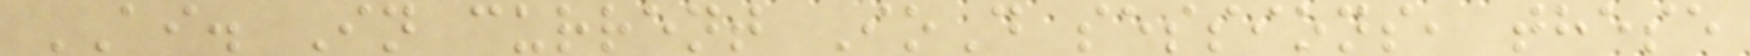AI. In current IoD sessions, these
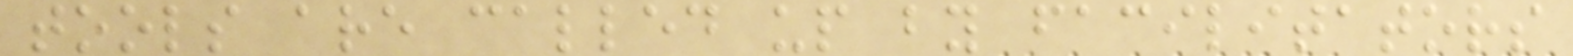tools are called up by facilitators
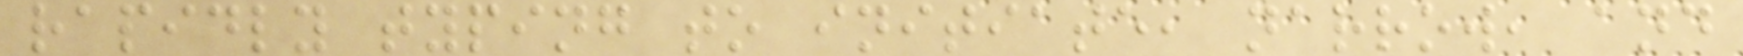rapidly typing to initiate, narrow, and
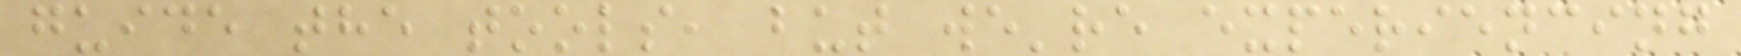guide the tools, but we're experiencing
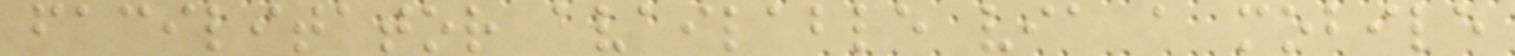facilitator available via a mobile
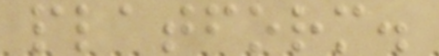platform.
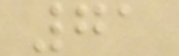71
